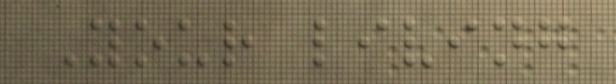Your living
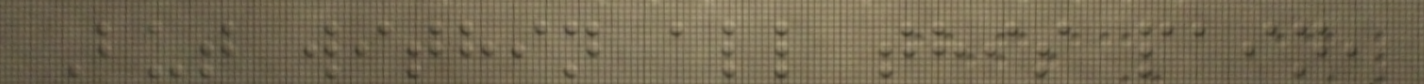But within all this pain,
